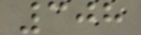308
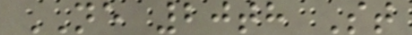NE 20th St
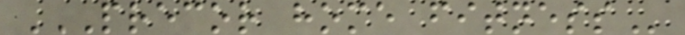PRECOR HOME FITNESS
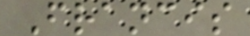Francis
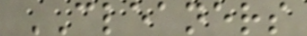CLEANERS
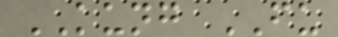KUNG FU
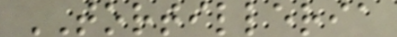TORTILLERIA
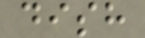dish
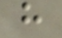h
